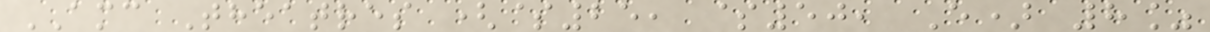AMC Theatres ($25, $50, E) 8%
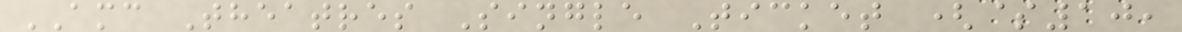AMC Theatres Single Ticket ($10,
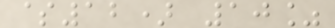$12) 10%
